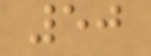50
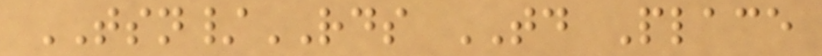TSN/RDS TD Place
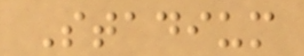Stadium
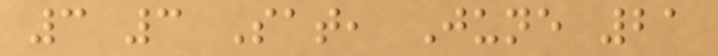3 3 Sat, June 21
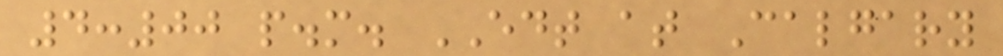4:00 p.m. EDT at Calgary
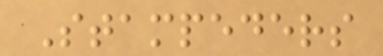Stampeders
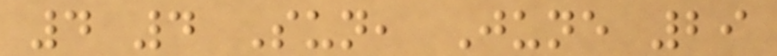4 4 Sun, June 29
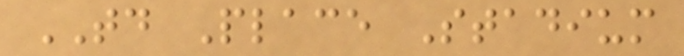TD Place Stadium
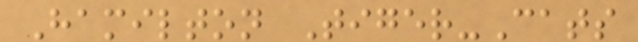Hamilton Tiger-Cats
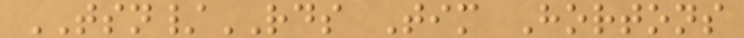TSN/RDS Tim Hortons
